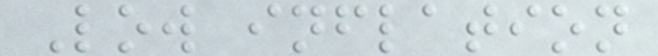Low inflation
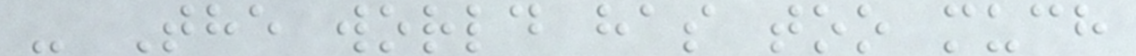- The world has too much
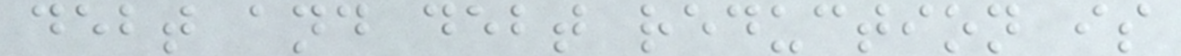debt and debt reduction is
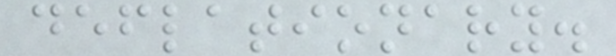deflationary.
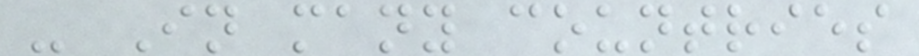- In many countries
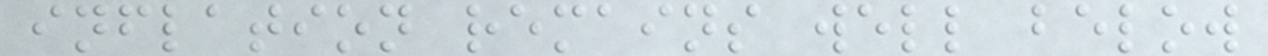inflation remains well below
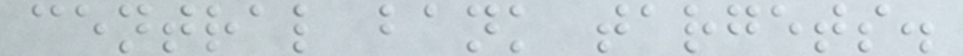central bank targets.
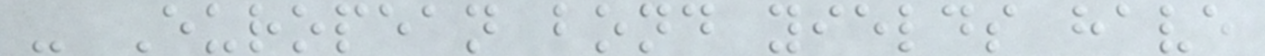- European bond yields have
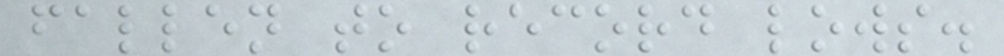fallen to record lows.
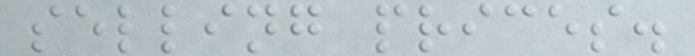selling prices.
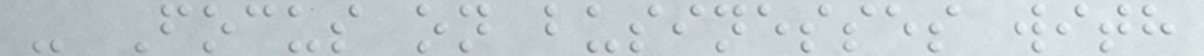- Focus on businesses with
